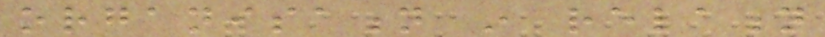organisation in relation
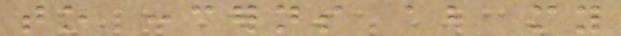to concerns about my
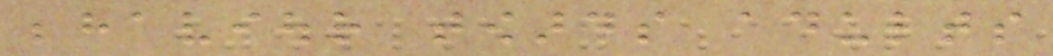behaviour towards adults
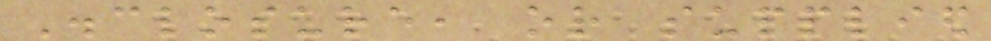Disclosure, or supplied
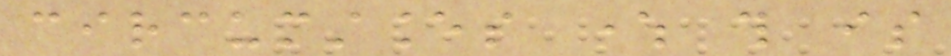circumstances where this is
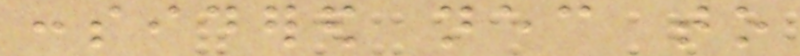considered necessary to
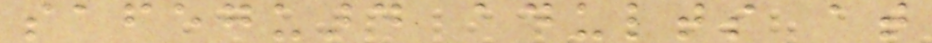safeguard adults at
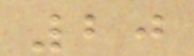20
